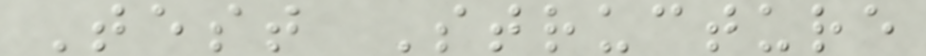Test Structure
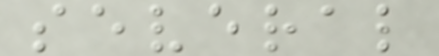several
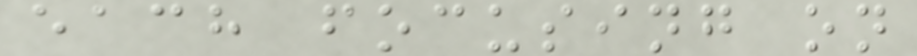each focusing on
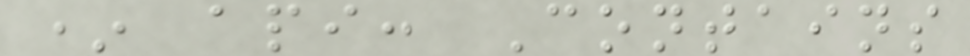* api: Contains
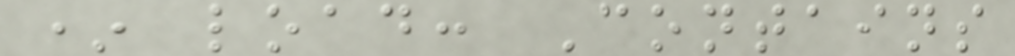* load: Contains
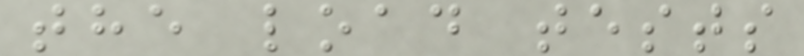the load tests
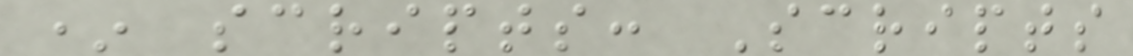* scripts: Scripts
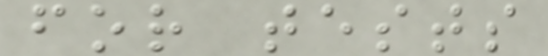for tests
